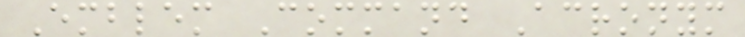Emblem Command Acronym
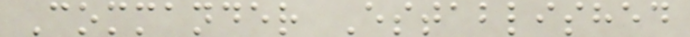Commander Established
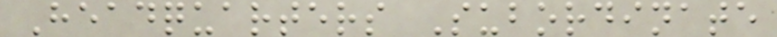Headquarters Subordinate
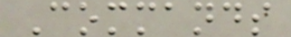Commands
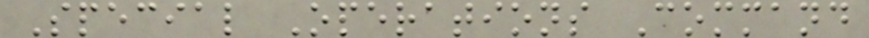Special Operations Command
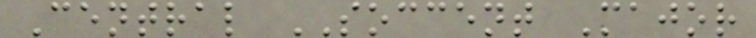Central SOCCENT Major
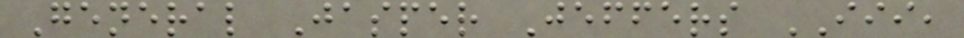General Jasper Jeffers III,
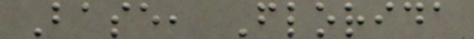Base, Florida
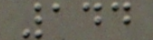144
